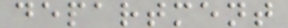department
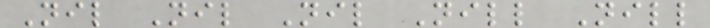Nil Nil Nil Nill Nill
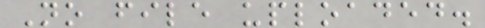No file uploaded.
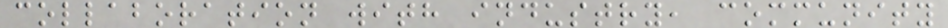collaboration with industry, community
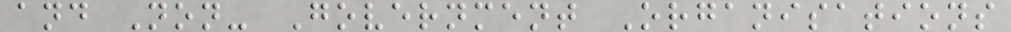and Non- Government Organisations
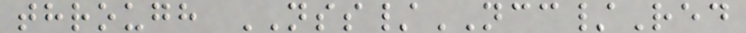through NSS/NCC/Red
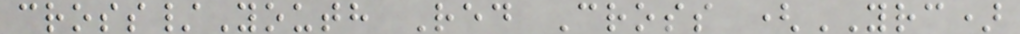cross/Youth Red Cross (YRC)
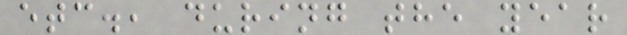etc., during the year
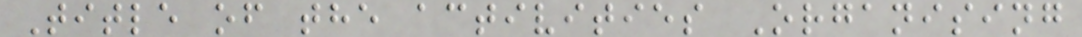Title of the activities Organising
